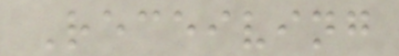Receiving
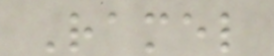Ramel
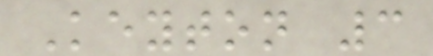Keyton 3
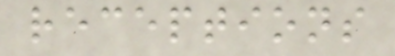receptions
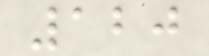120
